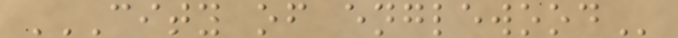CITY OF ENGLEWOOD
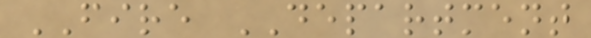FIRE DEPARTMENT
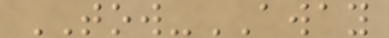TOW-AWAY
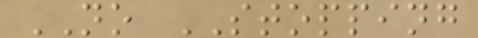NO STOPPING
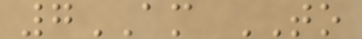7AM TO
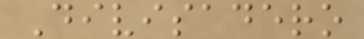Divisadero
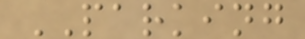PARKING
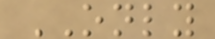ONLY
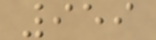959
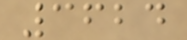3624
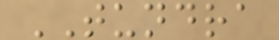TUNDRA
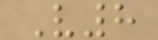V8
